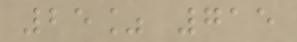25% 715
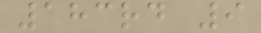183rd 9
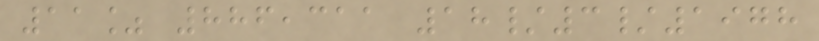11% 886,311 18/3/1978
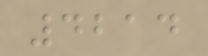4214
